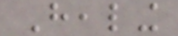Healing
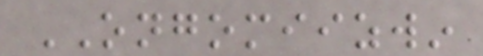ONGOMIIZWIN
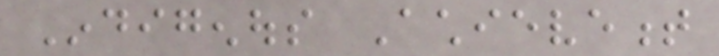Indigenous Achievement
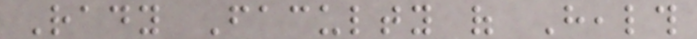Rady Faculty of Health
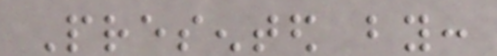Presented by:
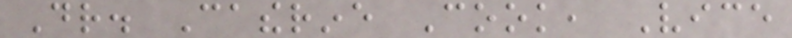Dr. Catherine Cook, Vice
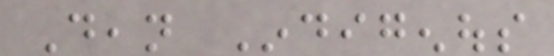Dean Indigenous
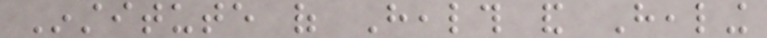Institute of Health and Healing
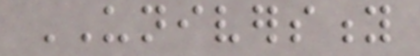UNIVERSITY
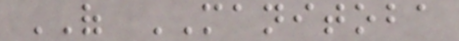OF MANITOBA
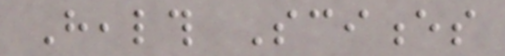Health Sciences
